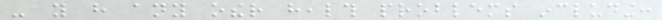- you have any other health problems including:
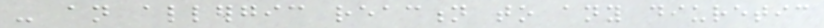- an allergic reaction to any diuretic
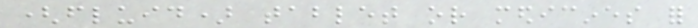(fluid) tablet or medicines for
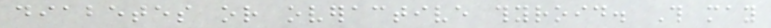diabetes or overactive thyroid. This may
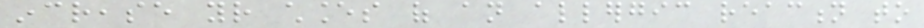increase your chances of an allergic reaction to
